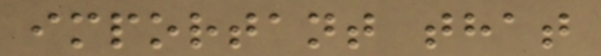important that
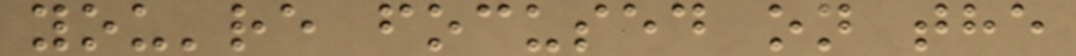you're focused on the
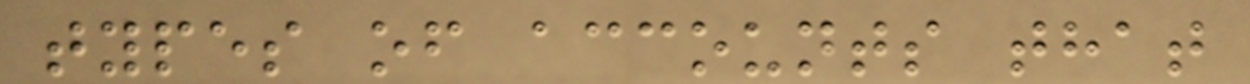types of accounts that
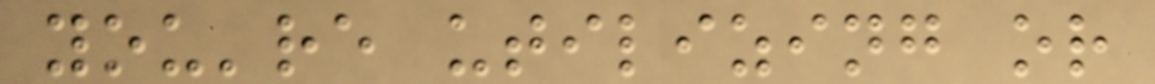you're utilizing or
